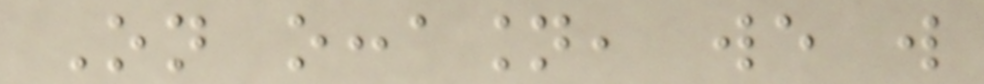On occasion, we will
